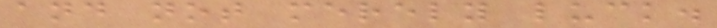and not merely luck.
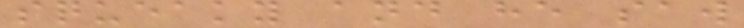squeaky and he saw
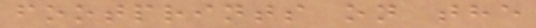footprints on the
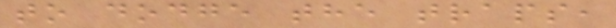to dodge the traps,
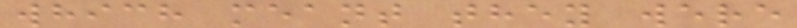which meant they were
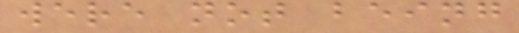were not being
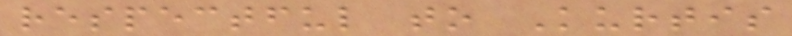respectful to Kurtis
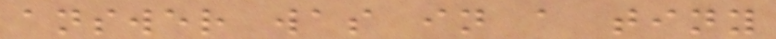answer was in a tiny
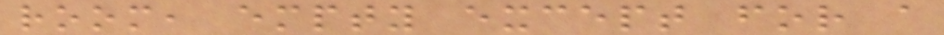room, empty except for a
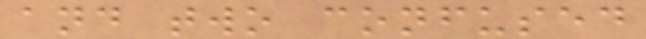and two confused
